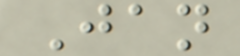Jan
